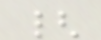{
